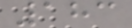183
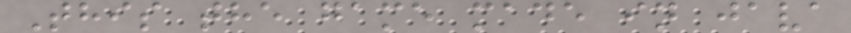This the game made in java
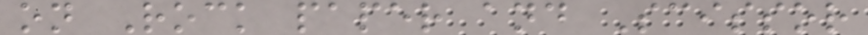on Rock paper and Scissor
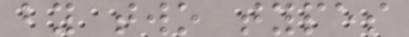by two types
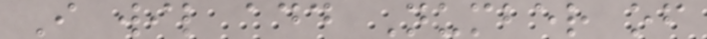I wil add Number of
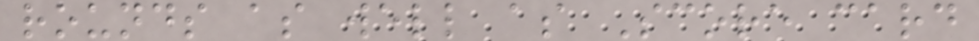rounds as well as Score card
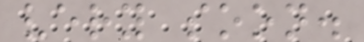very soon.
